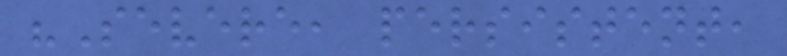"Severe, persistent,
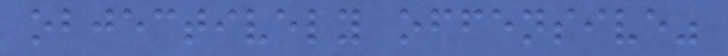objectively offensive"
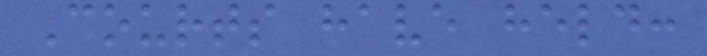Courts have held:
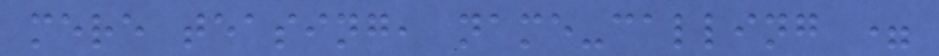mere teasing, name-calling =
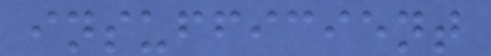insufficient
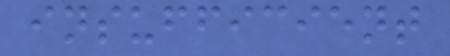insufficient
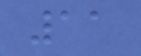11
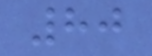80
